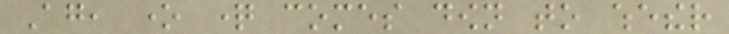Again, one question comes down to whether
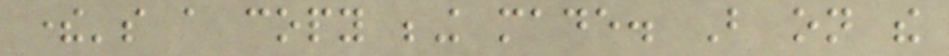there's a copy being made. But on the
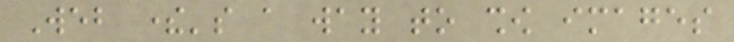Web there's a way to show images
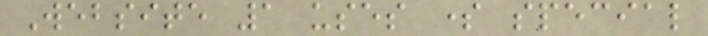Website 1 uses some special
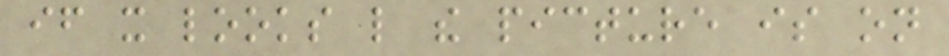if it looks like the picture is on
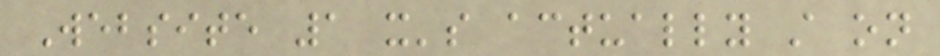Website 1 it's actually still on
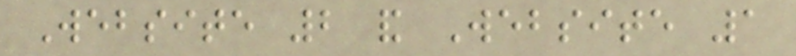Website 2 and Website 1
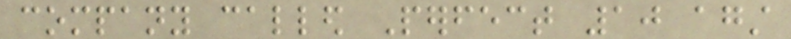company called Perfect 10 against
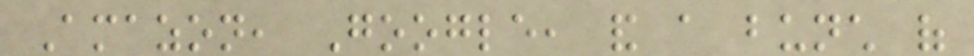Amazon, Google, and a bunch of
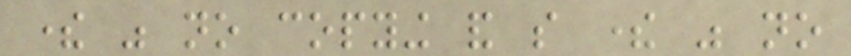there was no copying and so there was no
